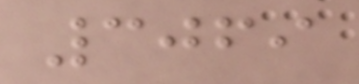3069
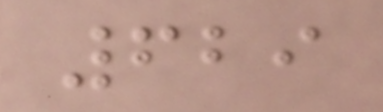629
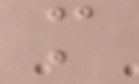m
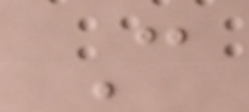C
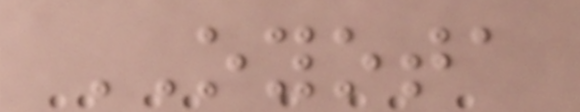OYOTA
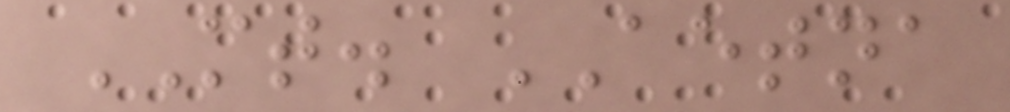MT. AETNA
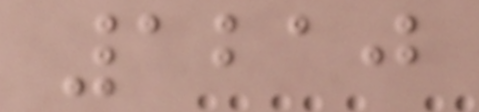1210
